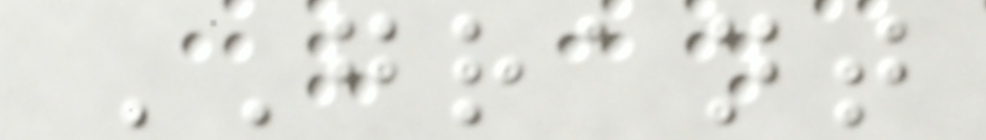GRANT
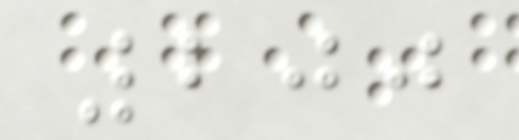200
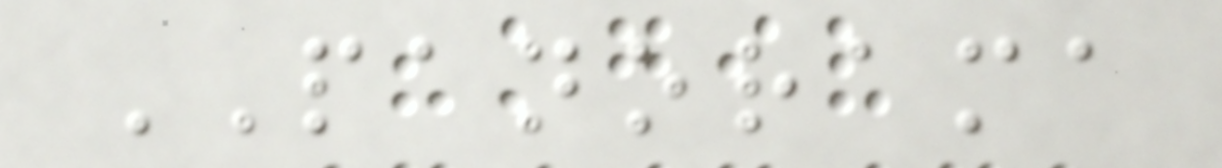PANORAMA
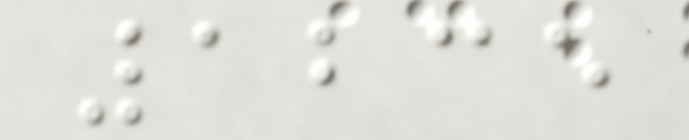1235
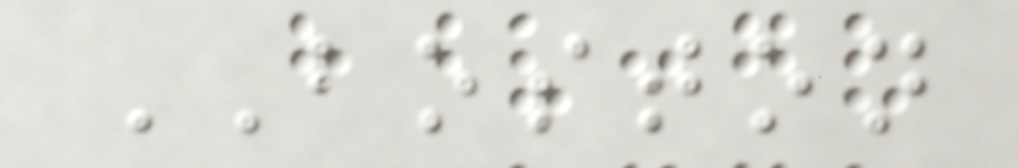BOSTON
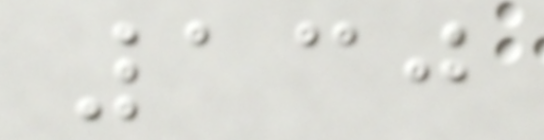130
